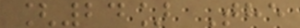[24] The
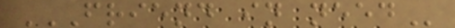FRIEND IN NEED
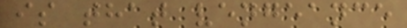is that vengeance
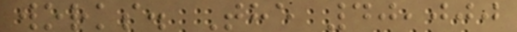works. The 40,000
